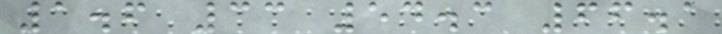1.6 33 54.3 66.1
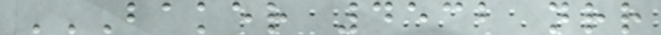BAKER 4532 NRR
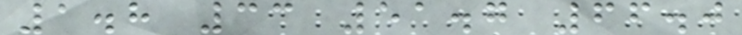1.8 33 51.7 66.0
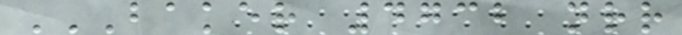BAKER 4732 NRR
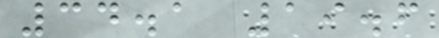34.1 19.6
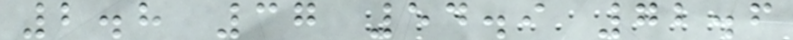2.8 37 54.9 72.6
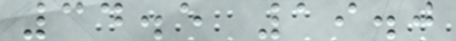34.5 19.0
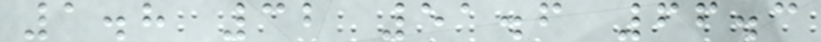1.8 32 51.6 66.3
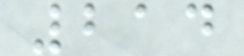214
